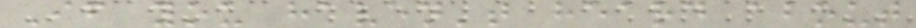If you haven't heard about
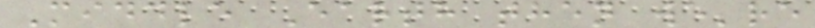Middle Earth then we're
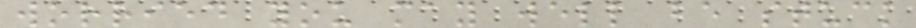worried you may well be stuck
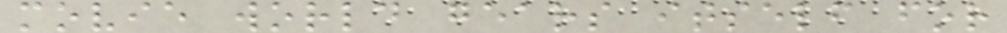movie world gears itself for
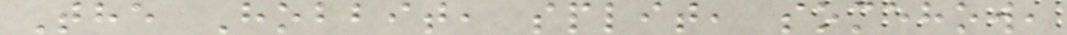The Hobbit, split, somehow,
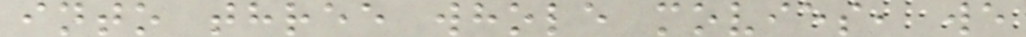into three whole movies, we
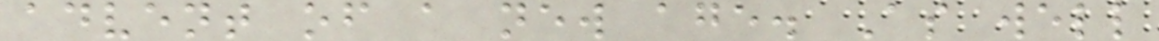advent of a new age. As well
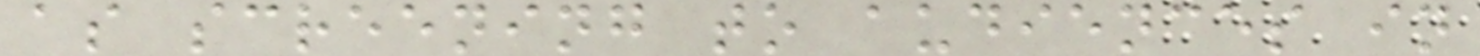as screening to audiences in
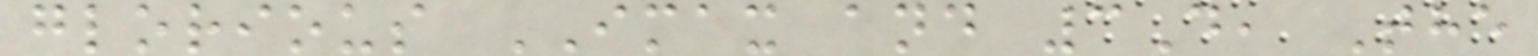glorious IMAX and 3D, The
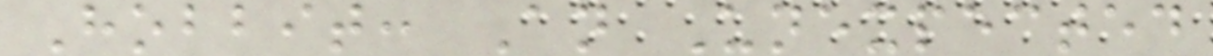Hobbit: An Unexpected
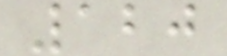120
